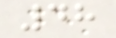48
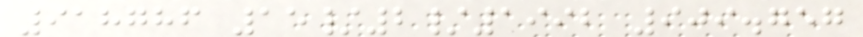918786 15/2/1992 909.757
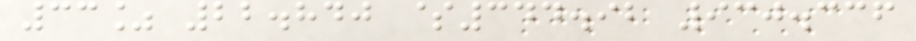33% 22.840 $344.92 930.336
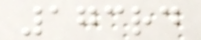173rd
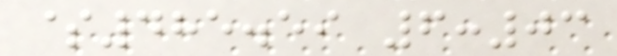$485.59 6:03
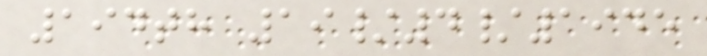194th 19/4/1945
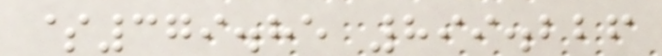$379.85 899.226
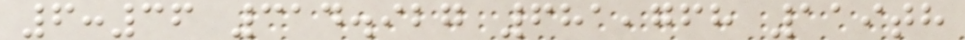6:36 314.927 681,768 119th
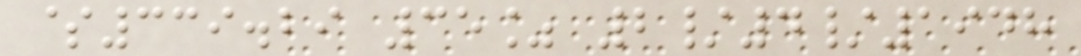$339.29 35% 2/4/1948
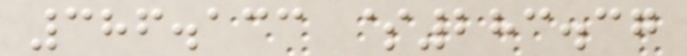386.133 $283.37
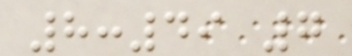8:49 7
